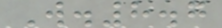W.8.7
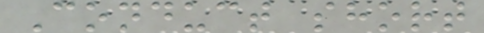Conduct short
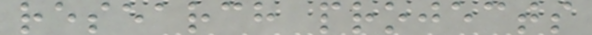research projects
